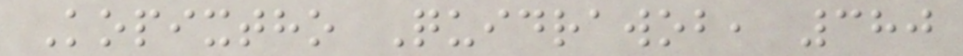Kopixtho Quidrawob, 380
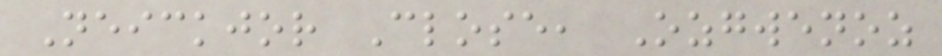Neickjor Close, Ozgwenoz
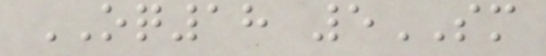OQ18 5SM
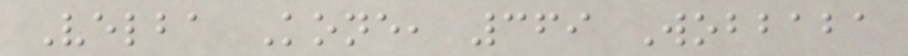Velba Kone, 369 Wobbaba
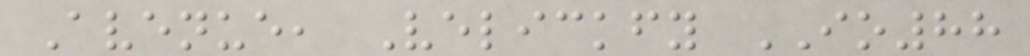Avenue, Velickfy IO88
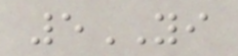5YI
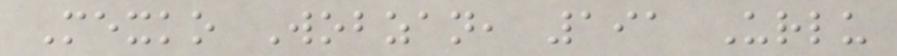Mexko Wobzan, 191 Urlu
